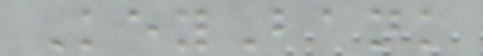KeyBank
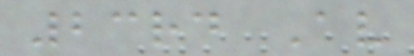23rd Av
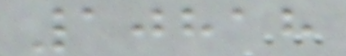10818
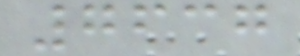7637
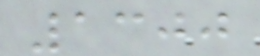1300
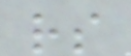rs
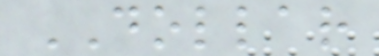DOLLAR
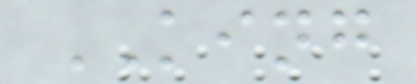KING
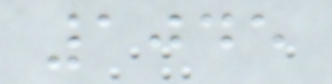1045
